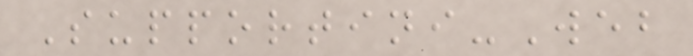Supportini-Web
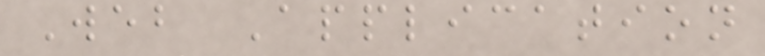Web Application
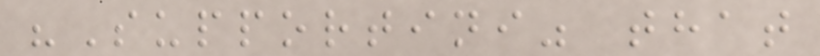"Supportini" that
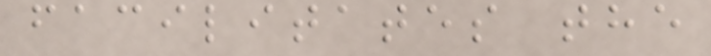facilitates the
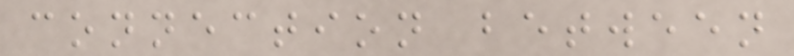connection between
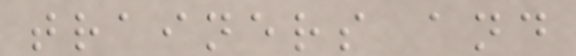trainers and
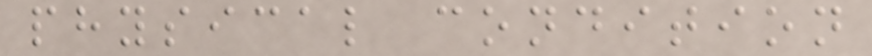physical condition
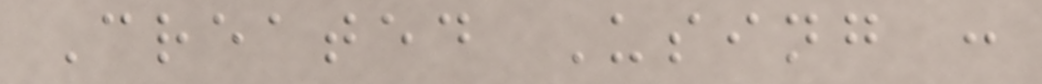Created Using :
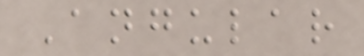Angular
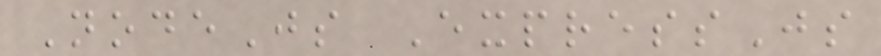NodeJs ExpressJs
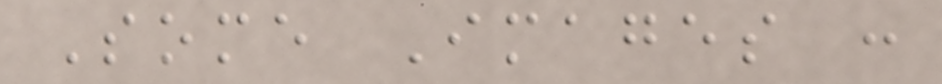Some Images :
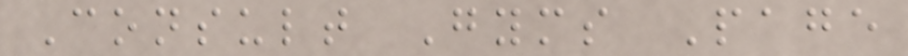Consult Gyms Page
